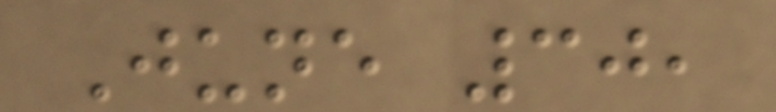June 30,
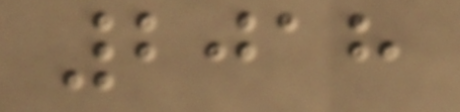2018
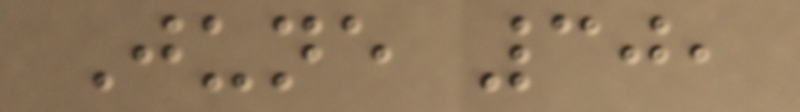June 30,
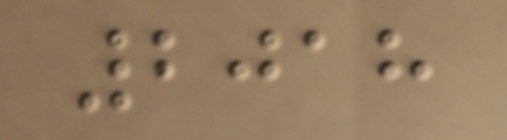2018
